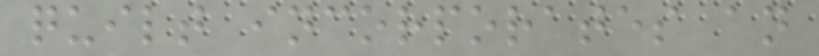quilt incorporates an
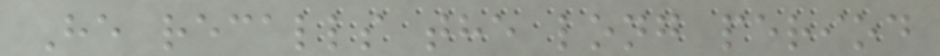He recalls the long period
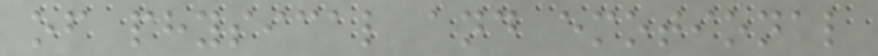of physical and emotional
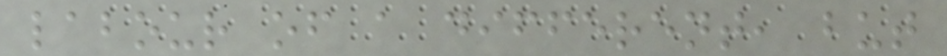labour of a different, but
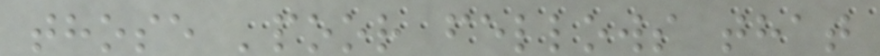those 'poor fellows that
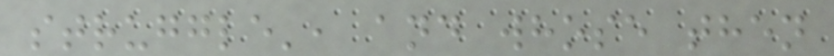struggle', and whose then
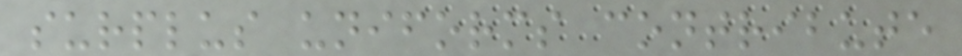surplus uniforms contribute
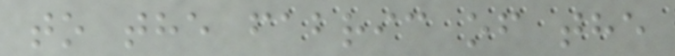to the fabric of the
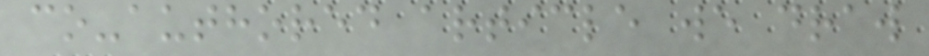co-authored article we draw
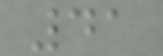41
